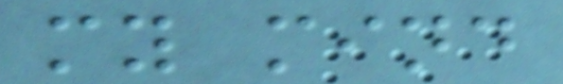my mind
